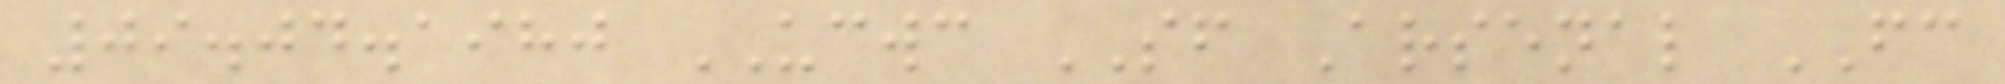09.04.1980 UCWC SF Arsenal FC
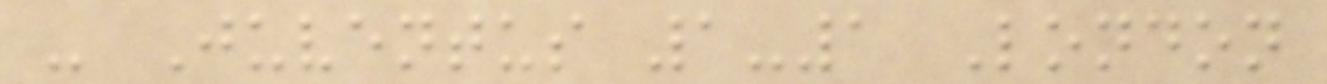- Juventus 1-1 London
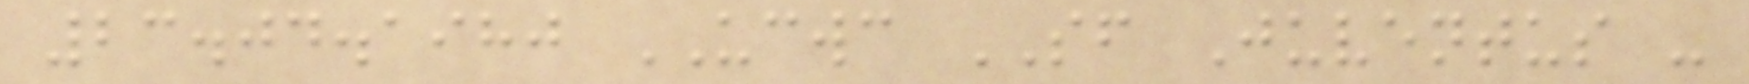23.04.1980 UCWC SF Juventus -
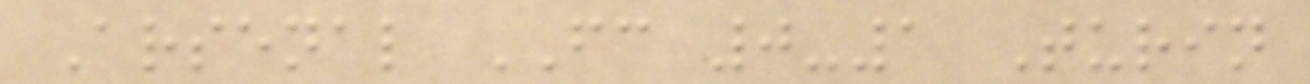Arsenal FC 0-1 Turin
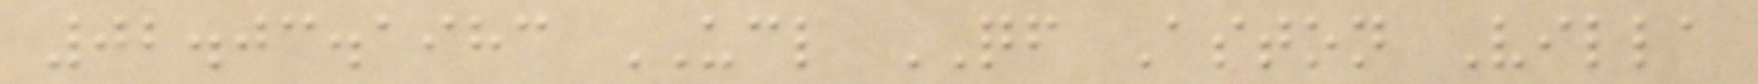02.03.1983 UCL QF Aston Villa
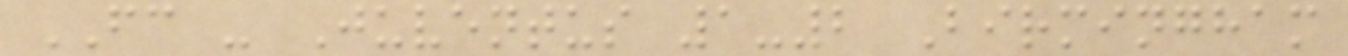FC - Juventus 1-2 Birmingham
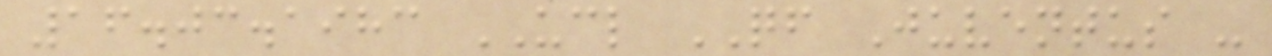16.03.1983 UCL QF Juventus -
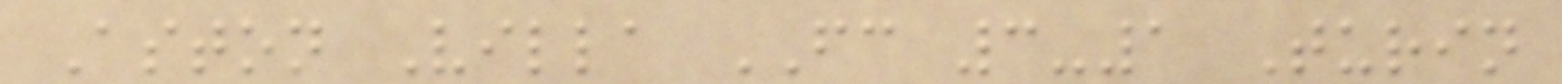Aston Villa FC 3-1 Turin
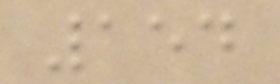154
